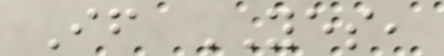If YES,
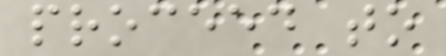proceed to
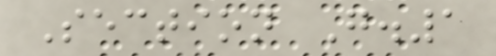Section G.1
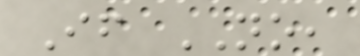If NO,
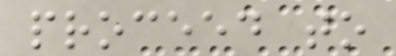proceed to
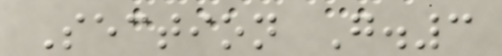Section G.3
